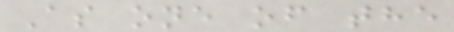As one of the
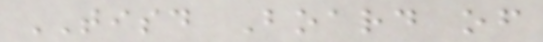TISD Board of
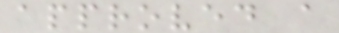approved a
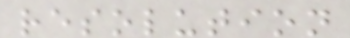resolution
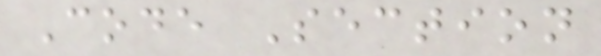Code Section
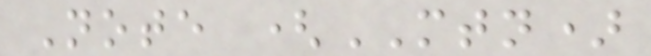Note (MTN)
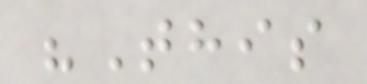"This
